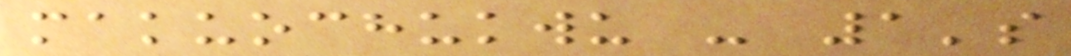makuochukwu - 1's
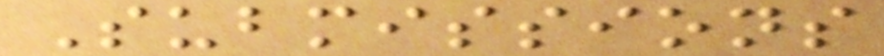Submissions
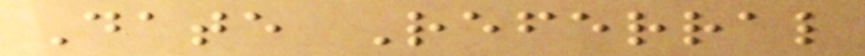Date Referral
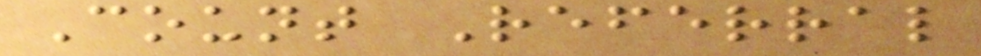Count Referral
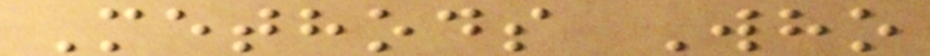Methods Who
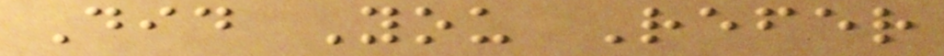Did You Refer
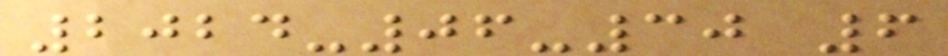2024-06-30 6
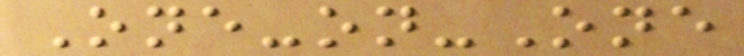One-on-One
